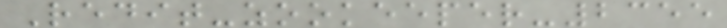Redit-zookeeper-2355
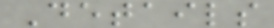Details
